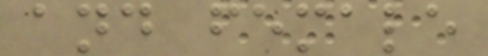and female
